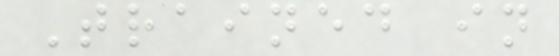Trained in
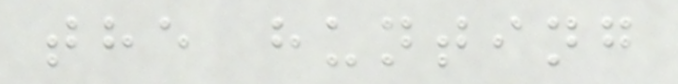the hunting
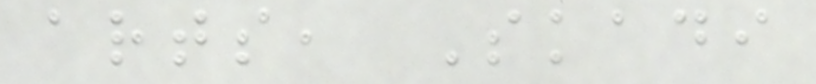arts, Skadi
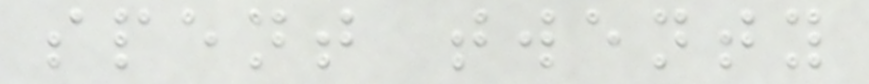spent twenty
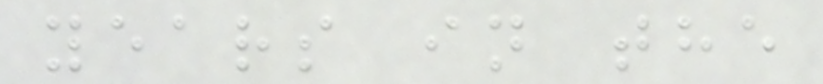years in the
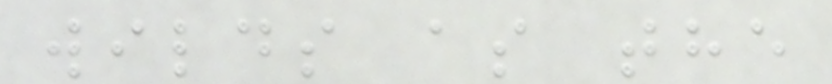wilds as the
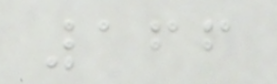166
